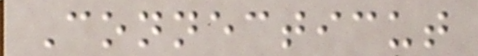Connecticut
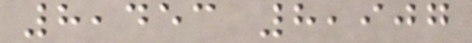8,453 8,907
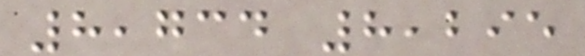8,734 8,295
